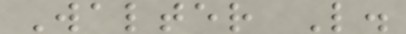Walter L.
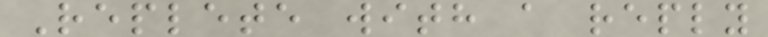Replete with a reply
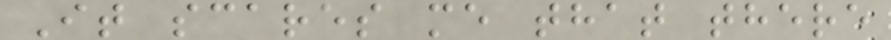It scares me that there
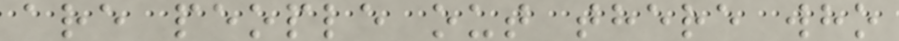are people out there who
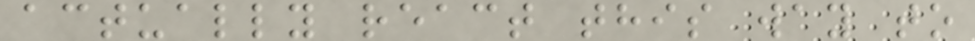actually react this way to
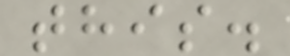this.
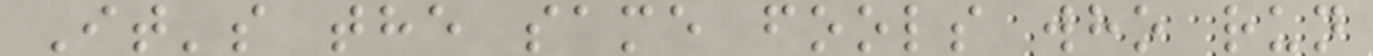It's the same fools who run
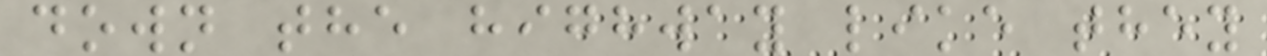down the highway like they
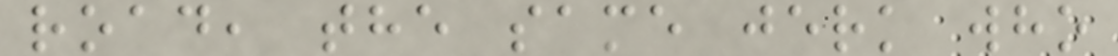road, the same jerk who
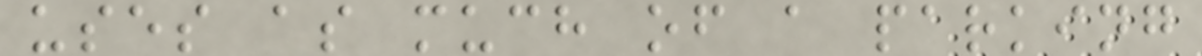uses as much of a parking
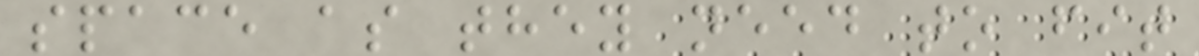space as they need to fit
